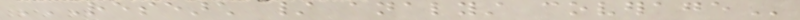RESEARCH / ANALYST COVERAGE
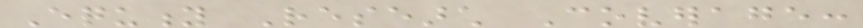Equity Research Coverage:
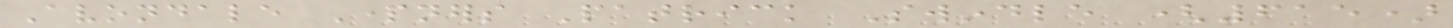Avondale Partners Patrick Swindle (615)
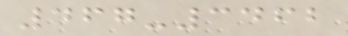467-3462
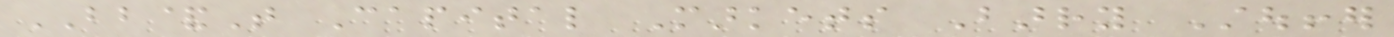BB&T Capital Markets Barry Stouffer
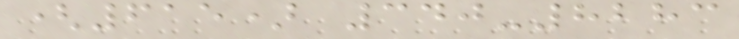(615) 340-8283
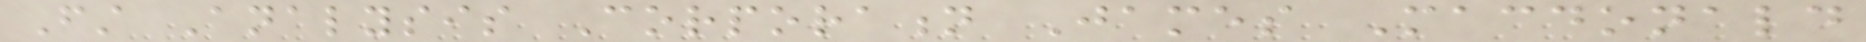First Analysis Corporation James Macdonald
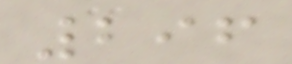296
